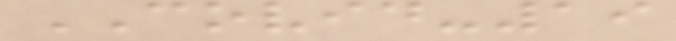COVID-19
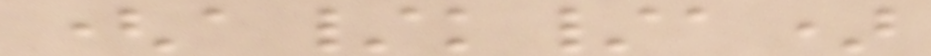(a/k/a)
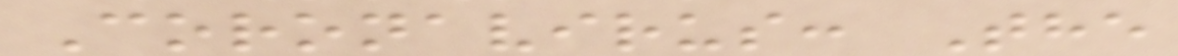Coronavirus: The
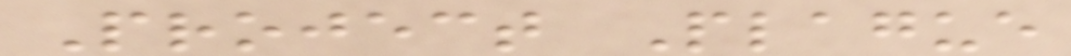Project Plague
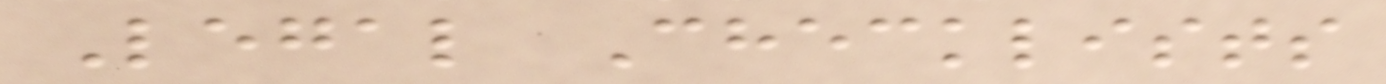Legal Checklists
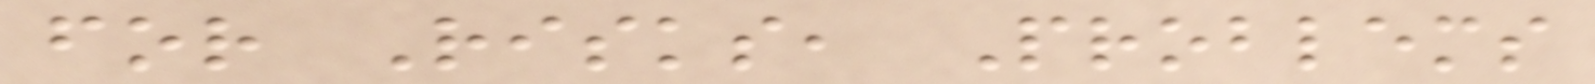for Risks, Problems
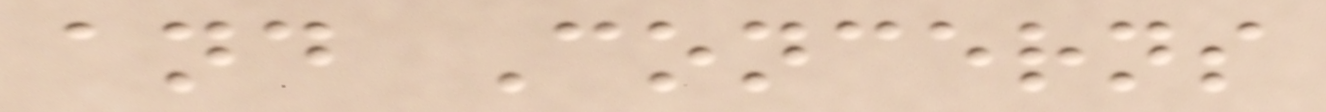and Concerns
